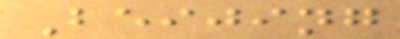Beijing
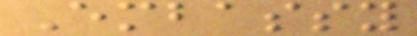Embassy
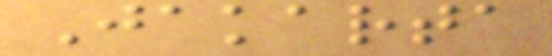Jakarta
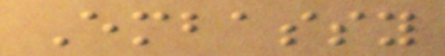Embassy
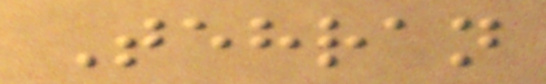Tehran
